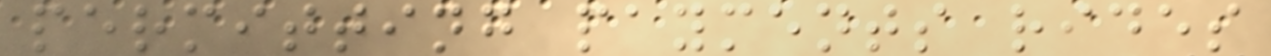permitting payments rides
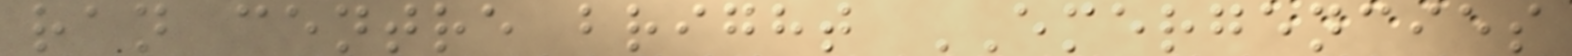ran centre bright EMERGENCIES
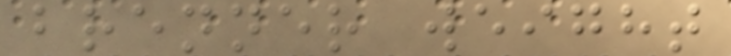brenner weight
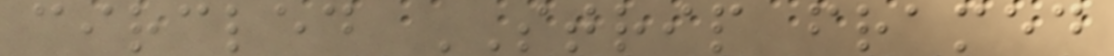circled STRIP framed
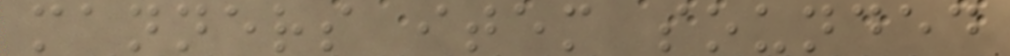manners item sounded
